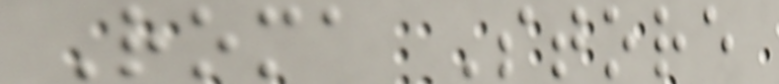Roma Store
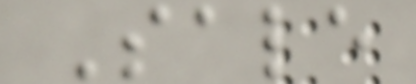Sale
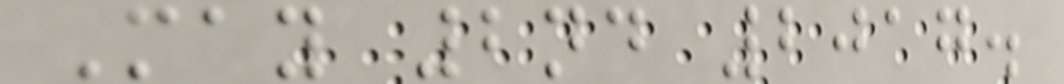May 2nd 2017.
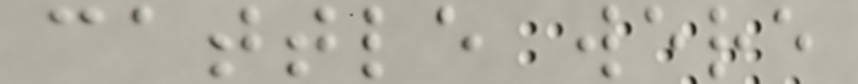cattle were
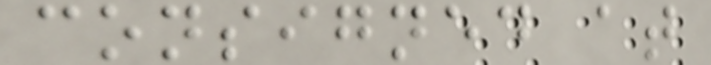consigned at
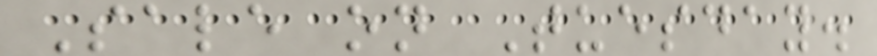Sale on Tuesday.
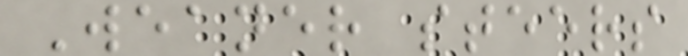Weaner steers
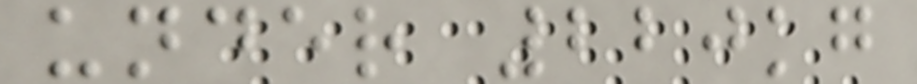under 220kg
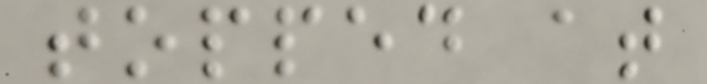topped at
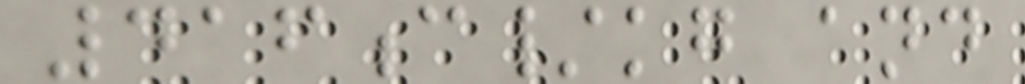416c/kg and
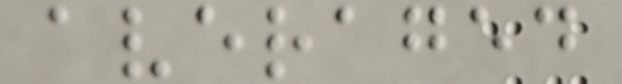averaged
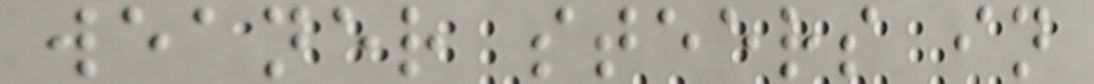weaner steers in
